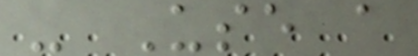- Use a
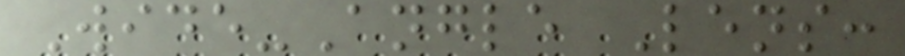Wide-Angle Lens:
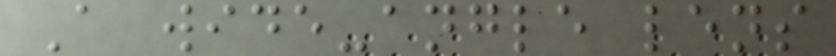A wide-angle lens
